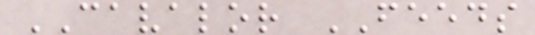CAVALOR FEEDS
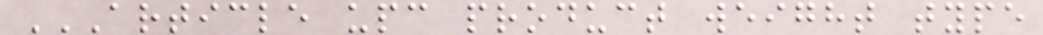ARTICLE UPC PRODUCT WEIGHT TYPE
